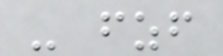- fzf
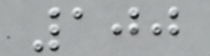100
